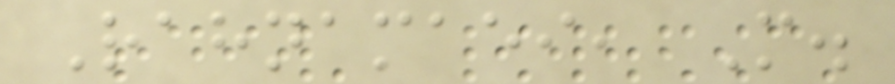Rahnamaei, M.
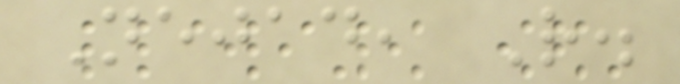Nejad, R.
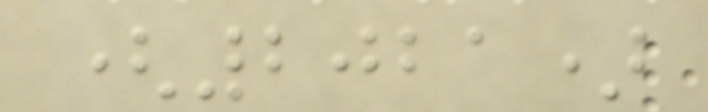(2021)
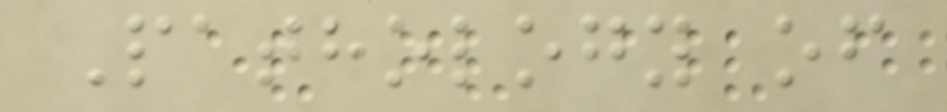Pathology of
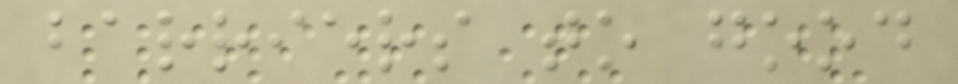barriers to good
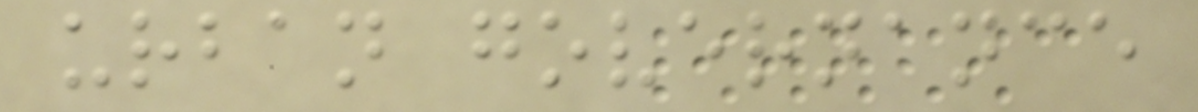urban governance
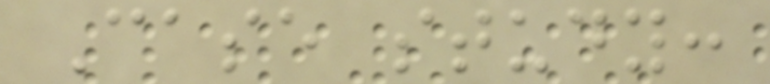Case study:
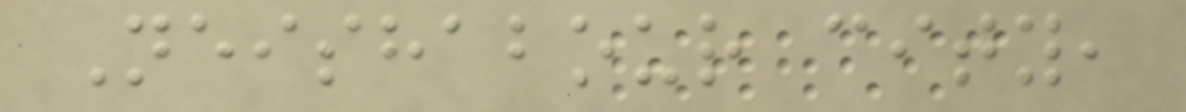Neishabour city,
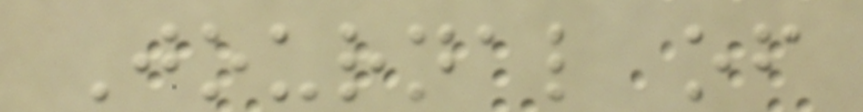Journal of
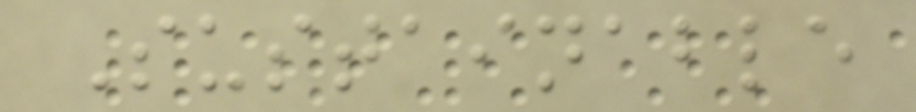Sustainable
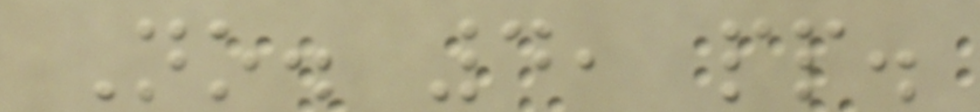No. 4, pp.
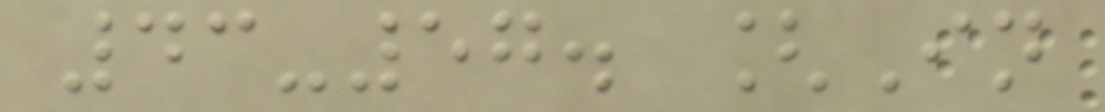43-57. [In
